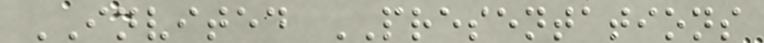INVITED PRESENTATIONS
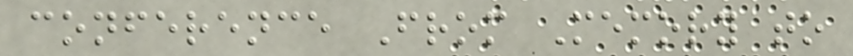conference From Memory to
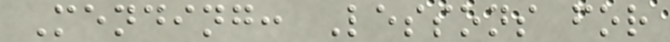Mending: Lessons for
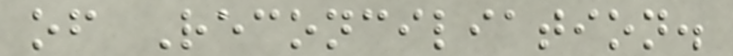of Reconciliation.
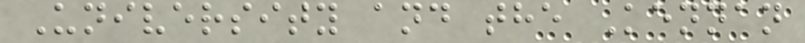University and the Kennan
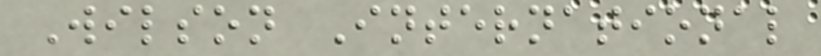Wilson International
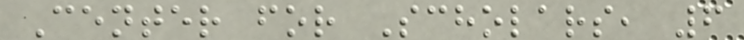Center for Scholars, 6
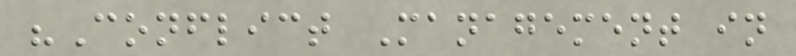"Conflict Management in
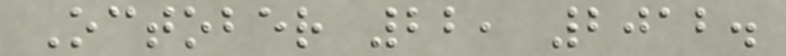October 22, 2012.
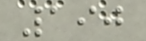190
